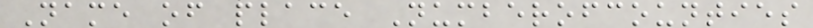Name of place Numberofcounties
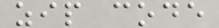zip code
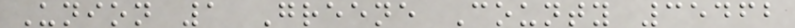Union 1 Greene County 35462
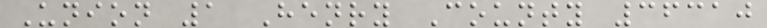Union 1 Henry County 36310
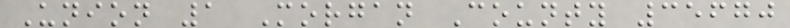Union 1 Morgan County 35670
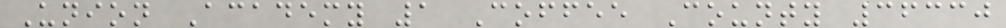Union Academy 1 Coffee County 36330
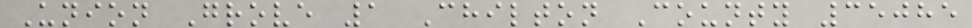Union Grove 1 Chilton County 35085
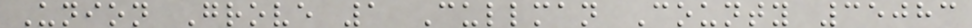Union Grove 1 Cullman County 35083
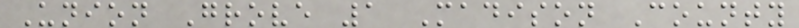Union Grove 1 Madison County
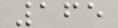165
